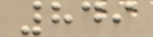849
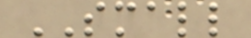SMALL
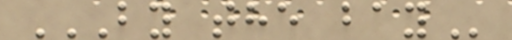BY THE BAY
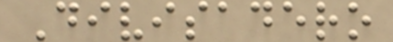Divisadero
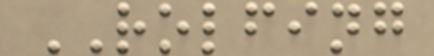ROLFING
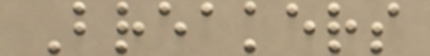Breakers
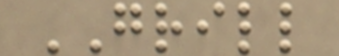GRILL
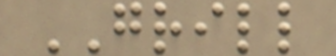GRILL
